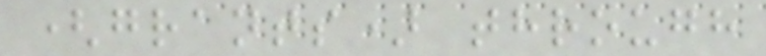(grants) through
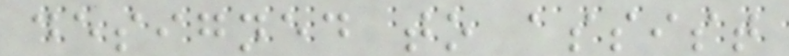designed to assist
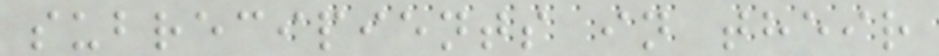subrecipients in their
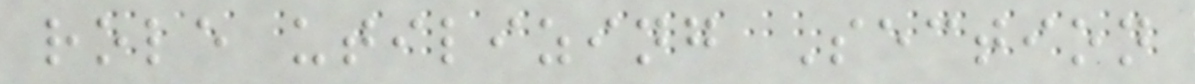role utilizing Section
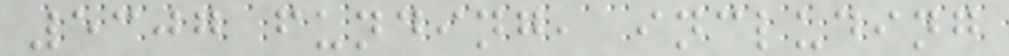5307 funding, including
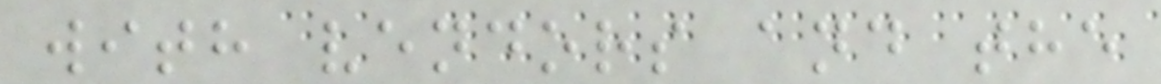with vendors and the
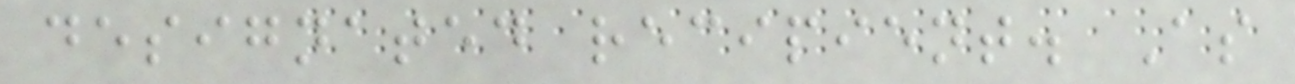designated recipient. As
